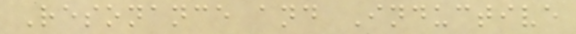Resonance and Inductive
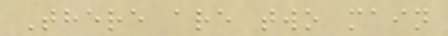There are two main
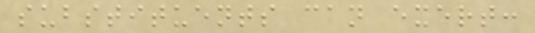substituents can exert:
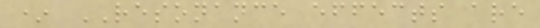* RESONANCE effects are
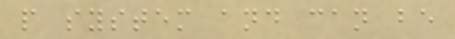p system and can be
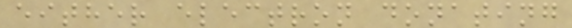either electron donating
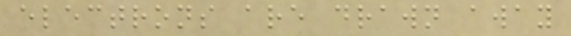electrons are drawn away
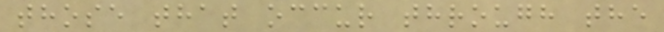those that occur through the
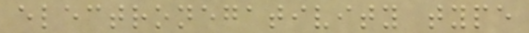electronegativity type
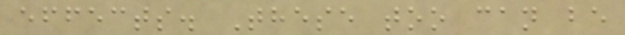effects. These too can be
